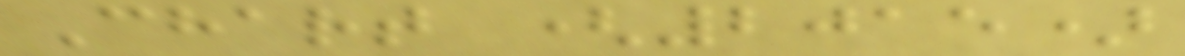Chart (2015)
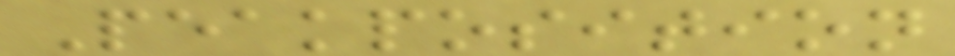Peakposition
